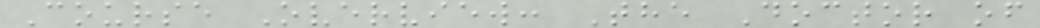Course Overview: The Doctor of
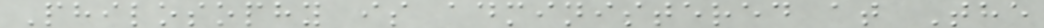Philosophy is administered at The
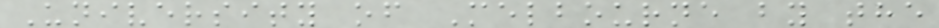University of Melbourne by the
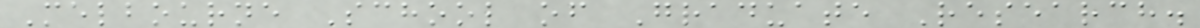Melbourne School of Graduate Research.
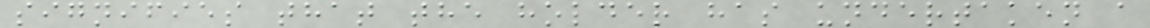signifies that the holder has undertaken a
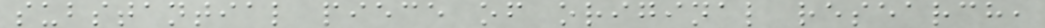substantial piece of original research,
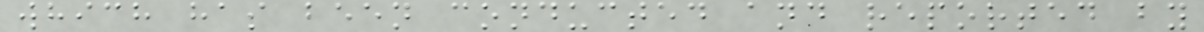which has been conducted and reported by
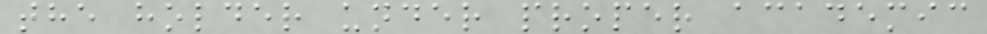the holder under proper academic
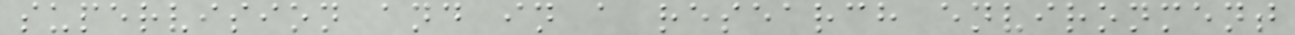supervision and in a research environment
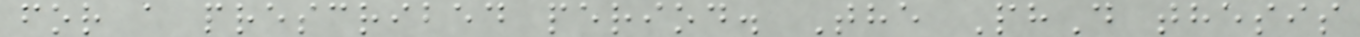for a prescribed period. The PhD thesis
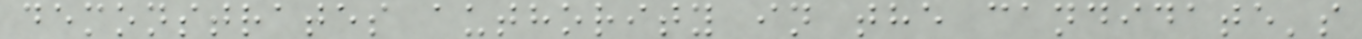demonstrates authority in the candidate's
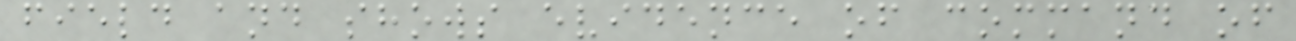field and shows evidence of command of
